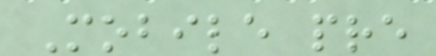Mobile pre
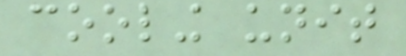cooling unit
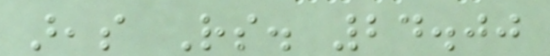areas Rs. 24.00
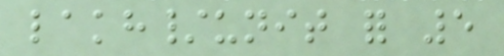lakh/unit for 5
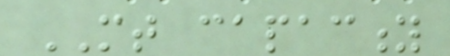MT capacity
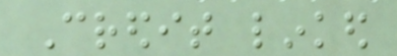Credit linked
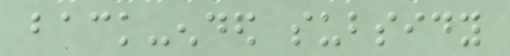back-ended subsidy
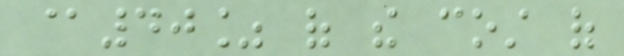@40% of the cost of
